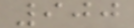900
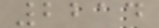2214
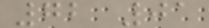72 01
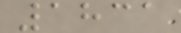1831
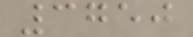3750
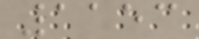1153
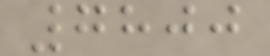7800
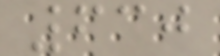630
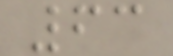63
